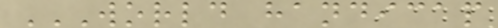WORLD HANDICAP
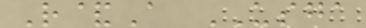R&A USGA
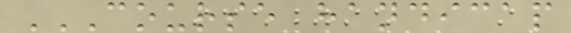COURSE HANDICAP
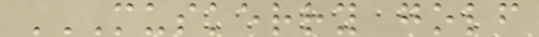MUSKERRY GOLF
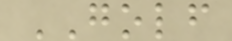GOLF
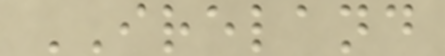IRELAND
